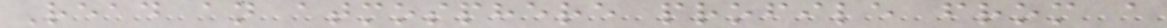Read an atmosphere profile from a
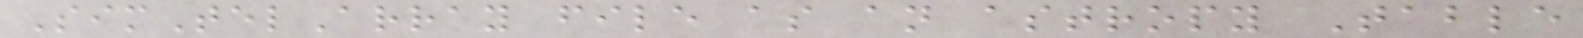SimTelArray file as an astropy Table
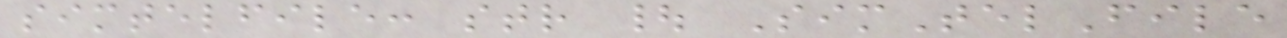simtelfile: str | SimTelFile
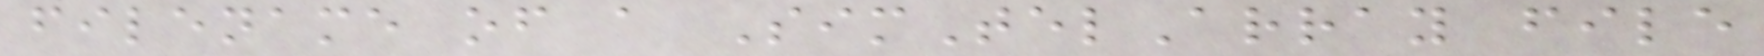filename of a SimTelArray file
